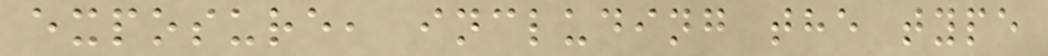exposure, including the type
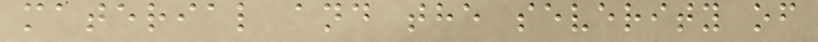material and the severity of
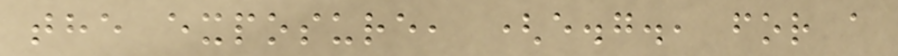the exposure, (e.g., for a
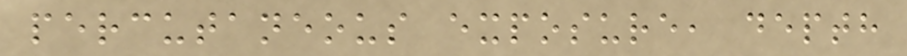percutaneous exposure, depth
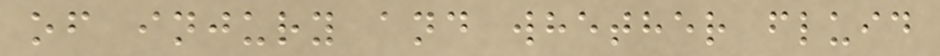of injury and whether fluid
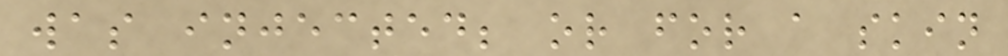was injected; or for a skin
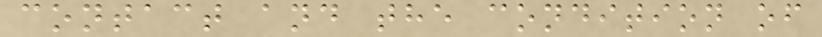contact and the condition of
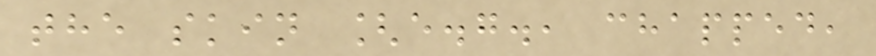the skin [e.g., chapped,
